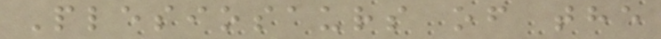Plesiosaurs of the
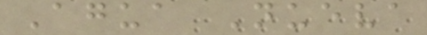Agua Nueva
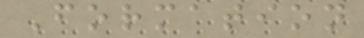Formation
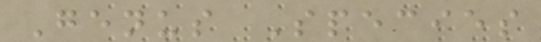Genus Species
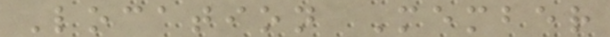Location Member
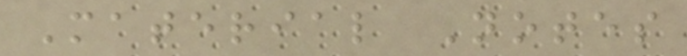Material Notes
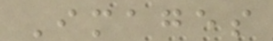Images
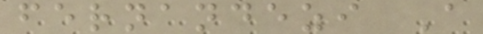fernandezi A
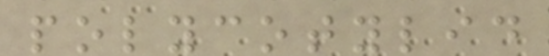polycotylid
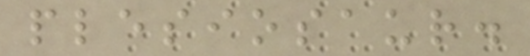plesiosaur.
